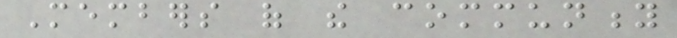Members of the community
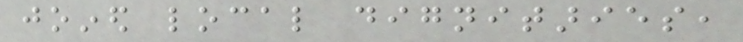joined local dignitaries,
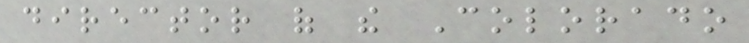director of the Colorado
